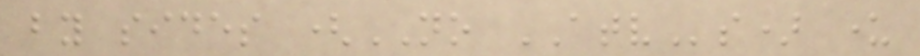by sides (NO ATVs) under
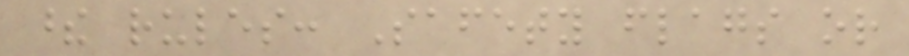these rules: Safety flags or
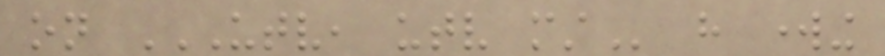on UTV, UTV MUST have working
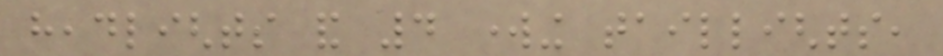headlights and 4 working taillights,
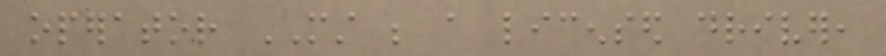operator MUST be a licensed driver,
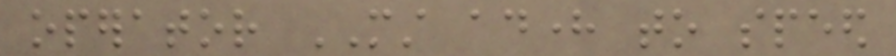operator MUST adhere to speed
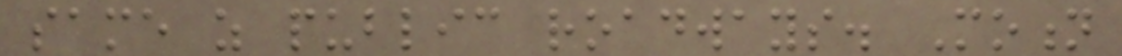same as public roadways. Motion
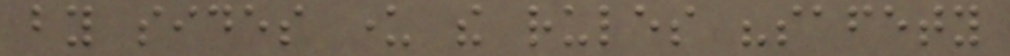by sides under the rules "safety
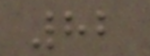82
